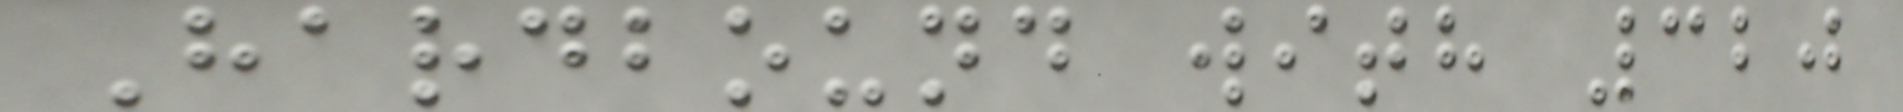Hardbound with 320
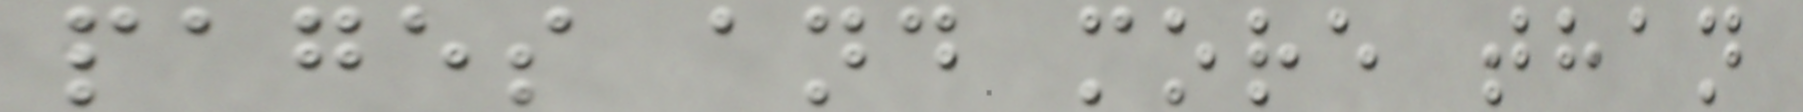pages and more than
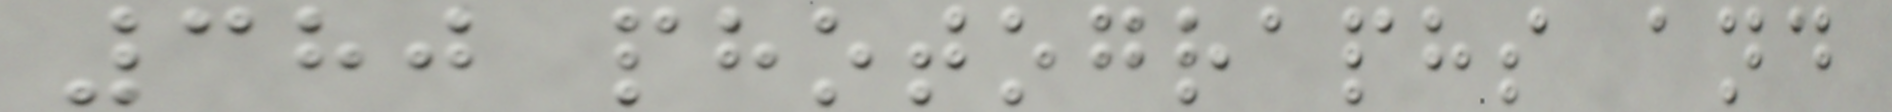380 photographs and
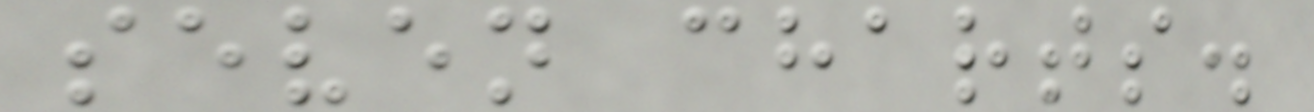seven charts.
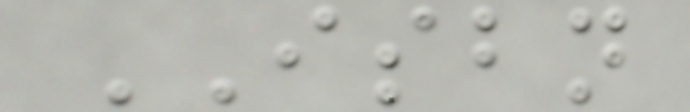ISBN
